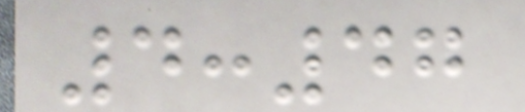4:47
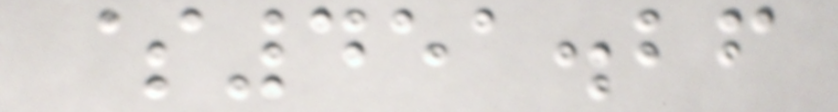$451.26
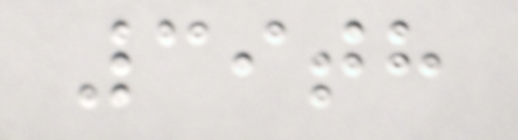39th
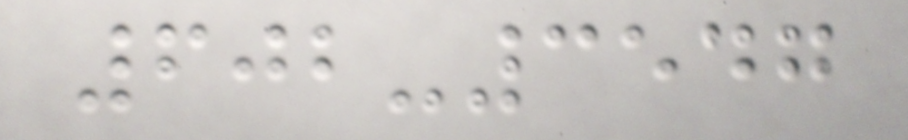602-3547
